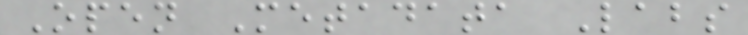Open Metadata Labs
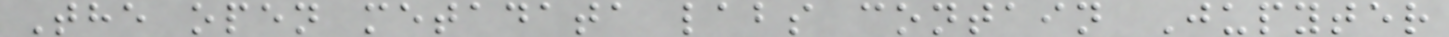The open metadata labs contain Jupyter
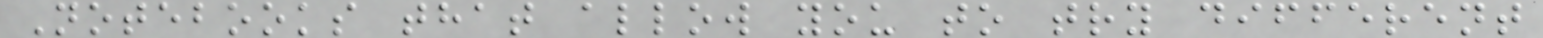Notebooks that allow you to try different
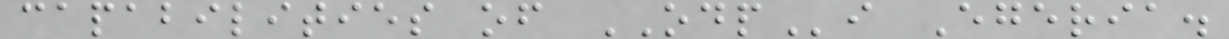capabilities of ODPi Egeria.
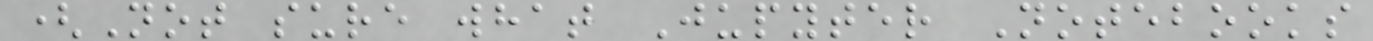(Not sure what Jupyter Notebooks
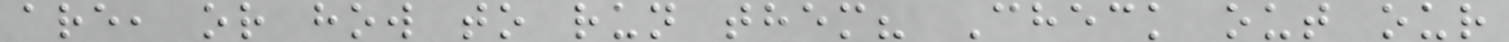are, or how to run them? Check out our
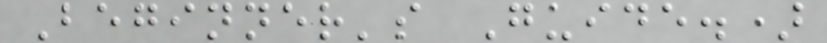Beginner's Guide.)
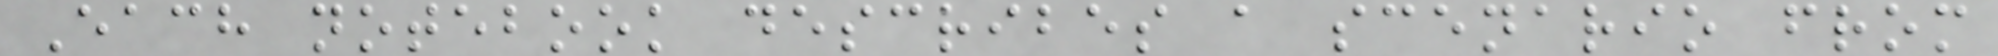Each notebook describes a scenario from
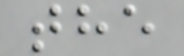the
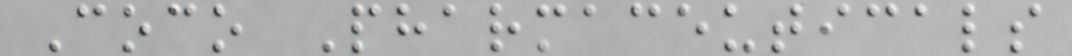Coco Pharmaceuticals
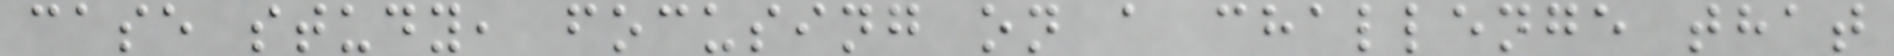case study, focusing on a challenge that
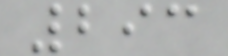293
